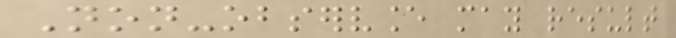Non-observance may result
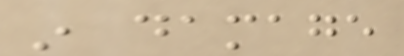in damage
